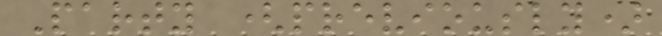Party (previously)
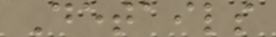Details
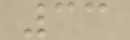33
